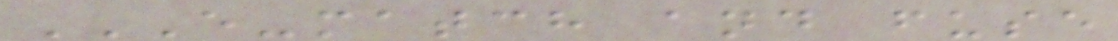E-MATCH AND FUSE
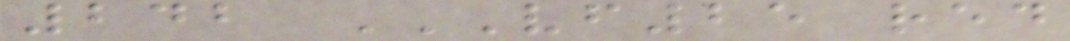242 VF25 RED
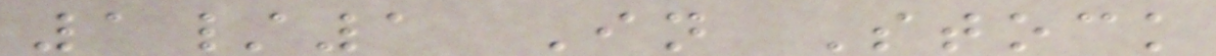1/1 In Stock
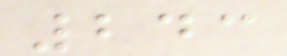243
